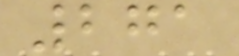271
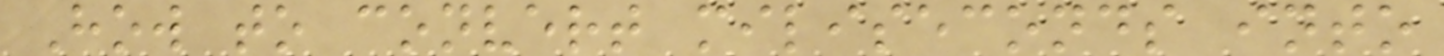How to convert miliseconds into
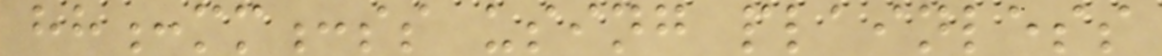hh:mm:ss using plainless
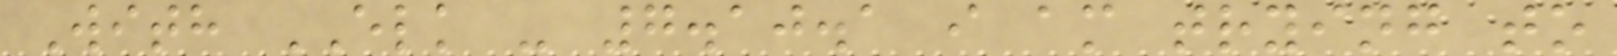With ELK - 7.10.1 i am trying to
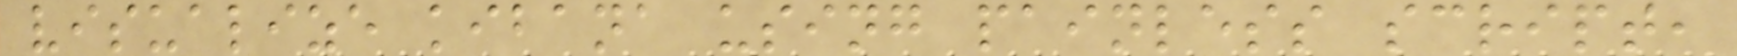visualize kibana using painless script,
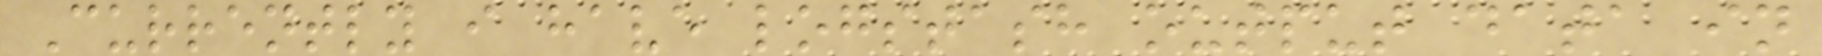Currently i have logstash output data in
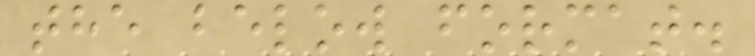the below format.
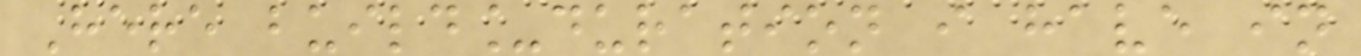Here build_duration i have in
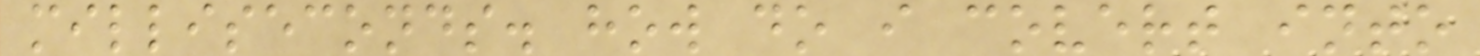milliseconds. how do i covert into
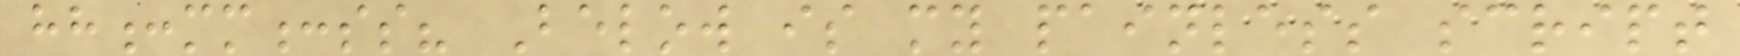hh:mm:ss? Below is my painless script
